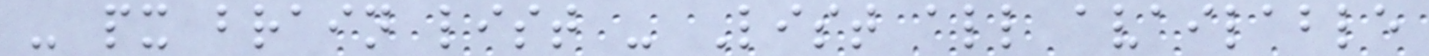- px brain list - List all available
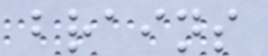brains
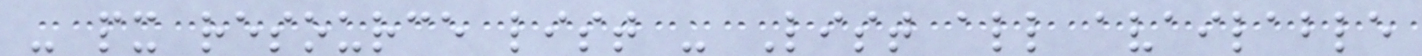- px resource list - List all available
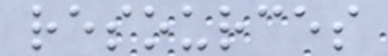resources
